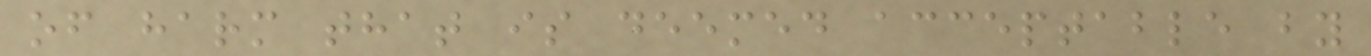of harm that is deemed acceptable by
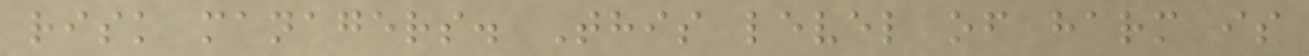risk managers. This level of harm is
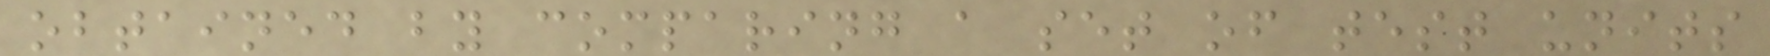obtained by comparing a set of test units
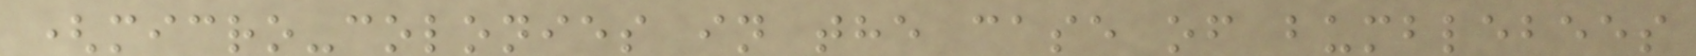(micro-colonies in the case of bumblebees
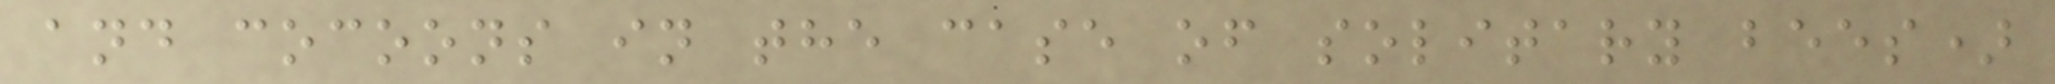and cocoons in the case of solitary bees)
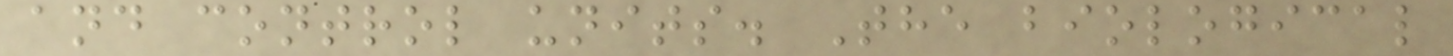and control units. The biological
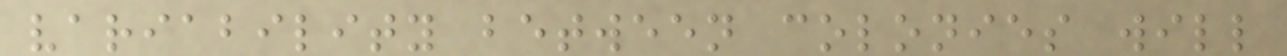variability between colonies will
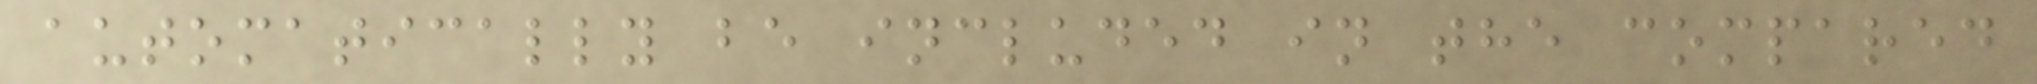automatically be included in the compared
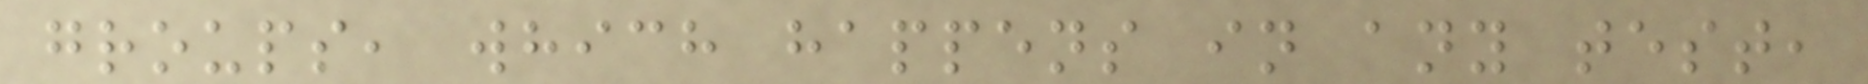groups, which happens in any test,
